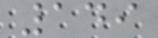149
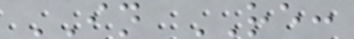IN RE:
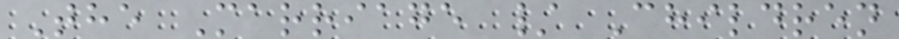The Marriage / Children
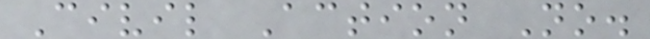Civil Action No.
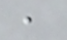,
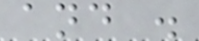and .
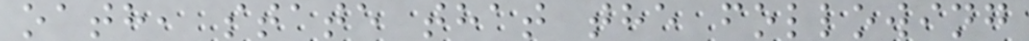oath, state that the following
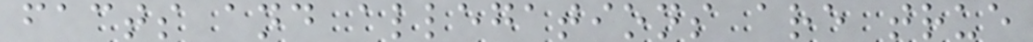facts and allegations are true
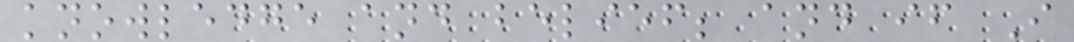knowledge and belief; and if I
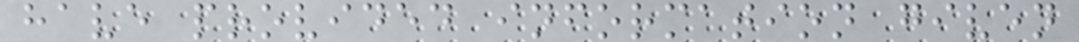have provided information given
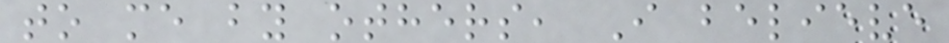to me by others, I believe
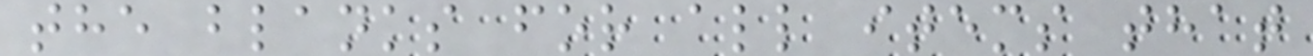the blanks for all items that
